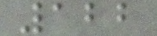122
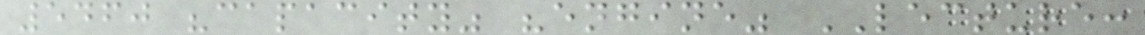5460 "capacity" "engine" LECTURE:
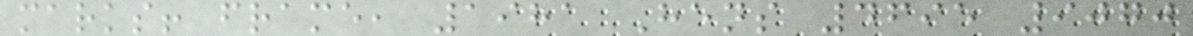marks! frame, 1981 Hens 4695 9070
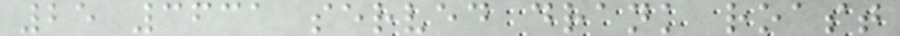25 3631 served drank roast
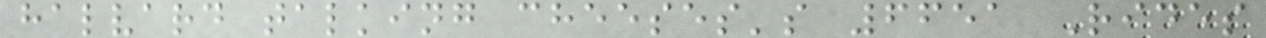halvard talking cheeses's 6651 Rides
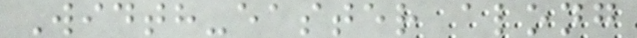Width-easter along
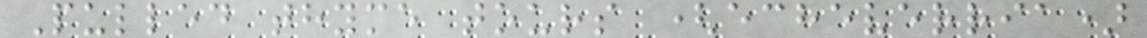Pulled thyme tours (echeverria)
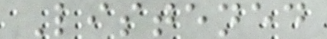Listened
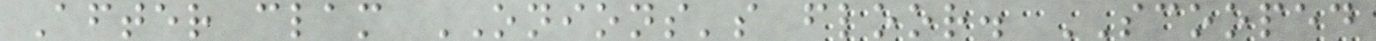After clam ONIONS's floor. SCOOPED
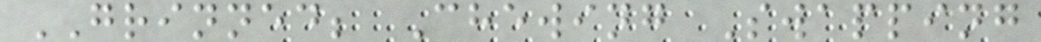GRINNED; Chewing Swapping
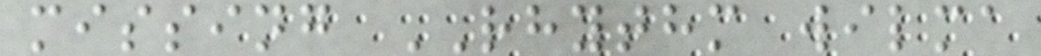missing RHYTHM wilma
